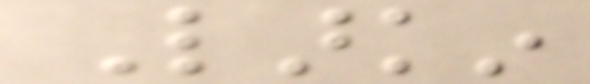Larkin
